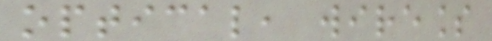optical, wireless
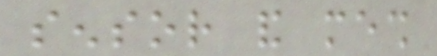sensor and mesh
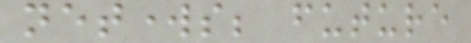networks; future
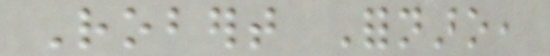Robert Fornaro,
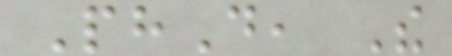PhD, The
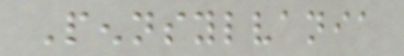Pennsylvania
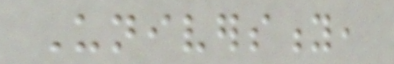University,
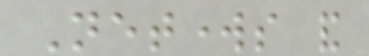Networks and
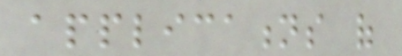applications of
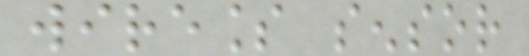wireless sensor
